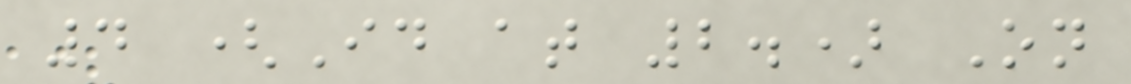4 (Id at 2.) On
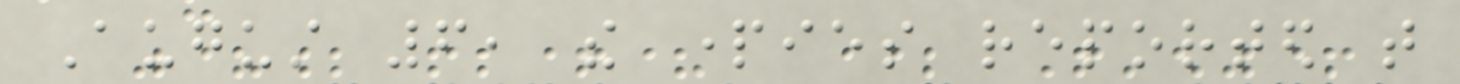August 6, the parties reported that
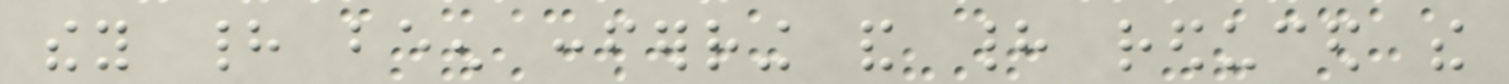they had been conferring and had reduced the
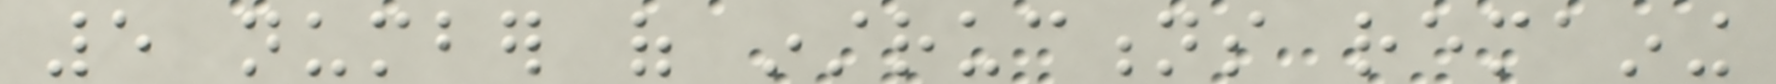5 number of instructions remaining
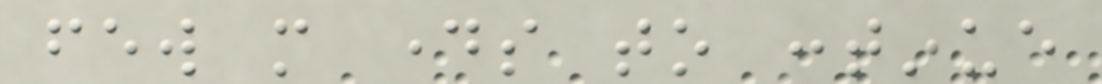few more days to continue
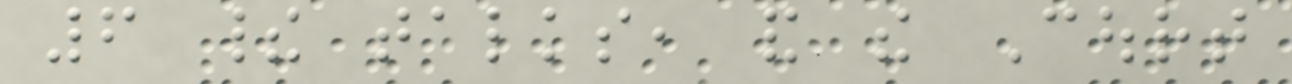6 their talks, and the Court
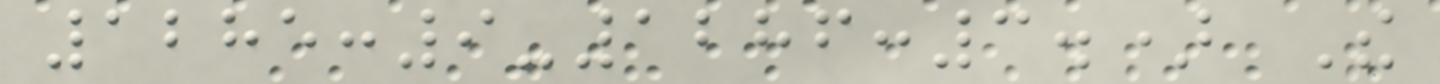1285:9-1286:3.) The
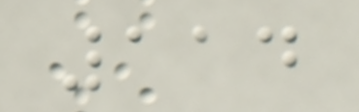114
